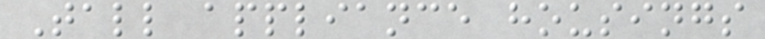Tall appliance housings
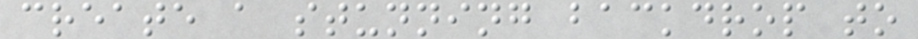create a stunning backdrop to
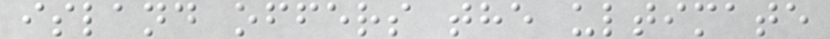island offers the ultimate
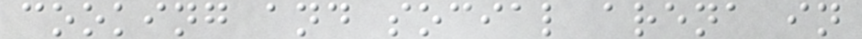cooking and social arena in
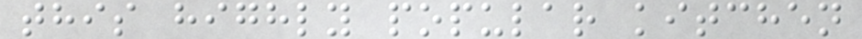this highly popular kitchen
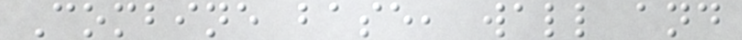Combine base, wall and
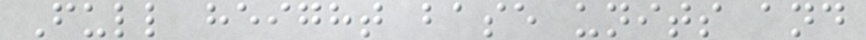Full height base units and
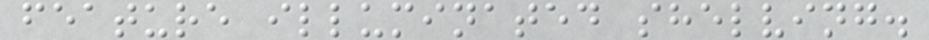feature illuminated shelving.
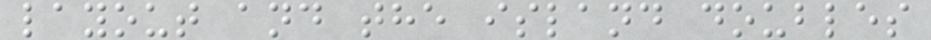layout and the island doubles
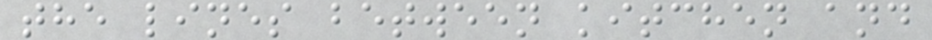the lines between kitchen and
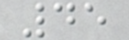45
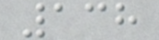138
